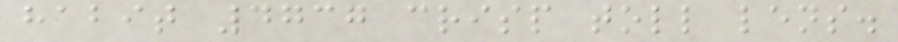habit 4737 crisp toll lens.
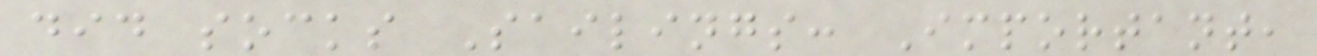did socks Sailings: Important,
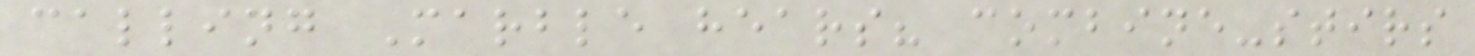calling Marble hears? combine-stirs
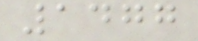1477
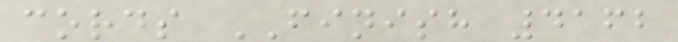cords FINISH 4162
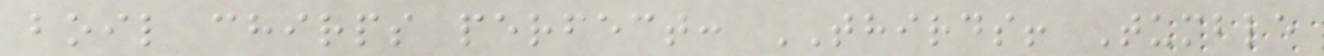boil chirps perfect: THIRDS! Tumble
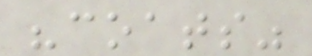"coats"
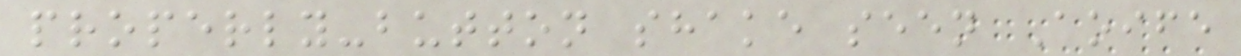properly-button shake seen Aoife
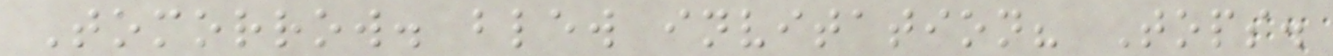Tomorrow. blew invitation? Tops.
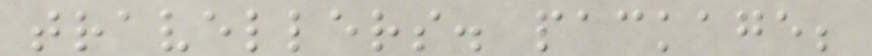travellers. package;
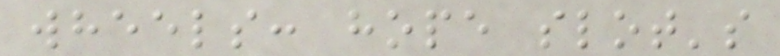wheels: hope slot's
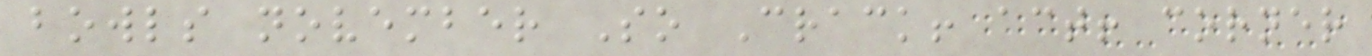bowls november So Crack! act! corner
